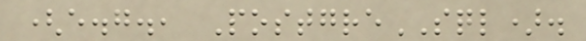(e.g., PostgreSQL).
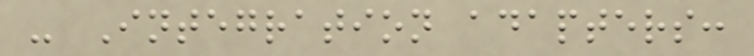- Integration adapters:
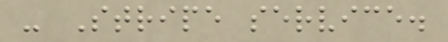- Stripe service.
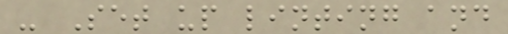- Set up linting and
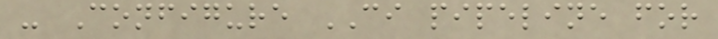- Configure CI pipeline for
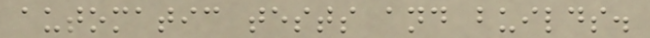automatic tests and builds.
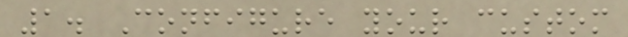1. Configure your custom
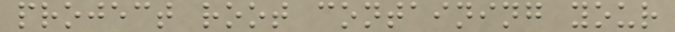project root containing your
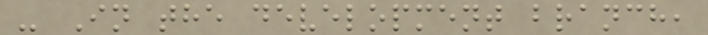- In the development branch,
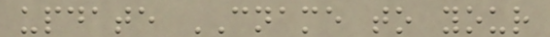update CNAME to your
